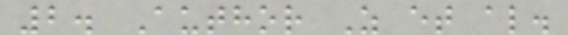2. Author Z et al.
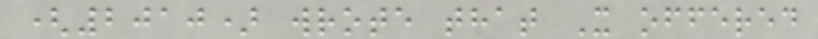(2010) wrote that X offered
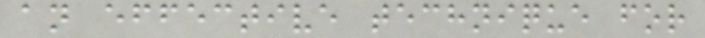an effective technique for
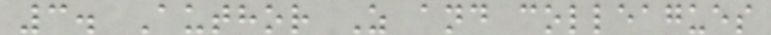3. Author Z and colleagues
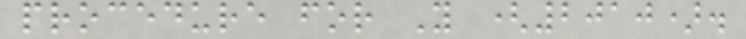procedure for Y (2010).
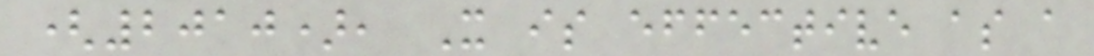(2010), X is effective as a
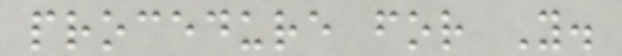procedure for Y.
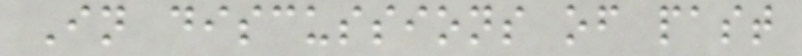In discussions of past
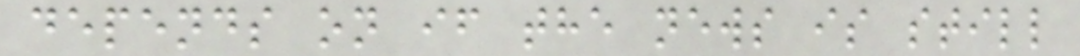depends on if the news is still
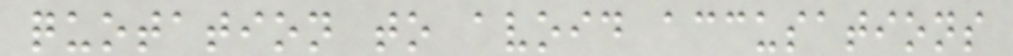quotation to avoid accusations
